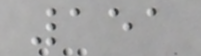151
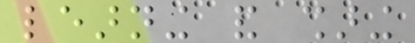learning and sharing
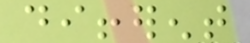different
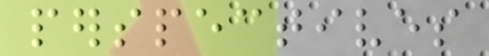perspectives
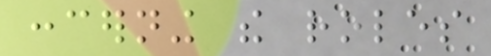concerning the roles
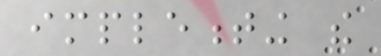implementing the
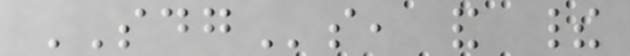SDGs, and their
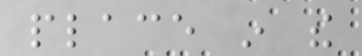place in the
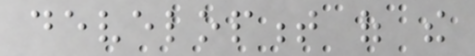development of the
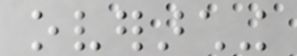overarching
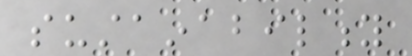sustainability
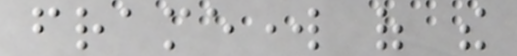framework of the
